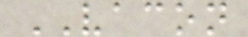VACON
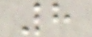8
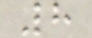8
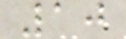10
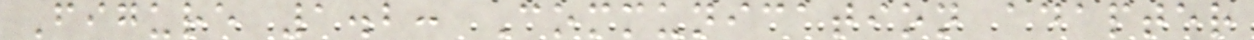Figure 1.2: Communication adapter
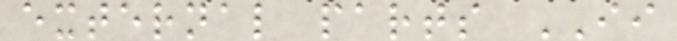external parts II
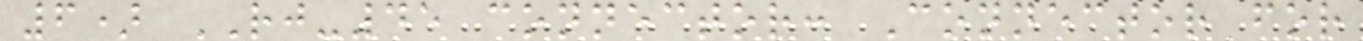6) RJ-45 connector: Connector for
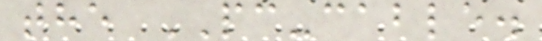the PC-cable.
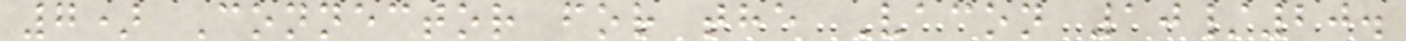7) Connector for the Vacon 10/20.
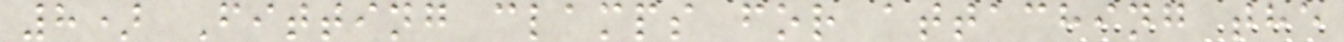8) Fitting clamps for attaching the
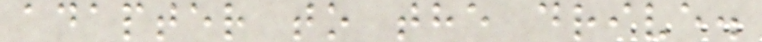adapter to the drive.
